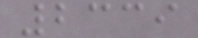2339
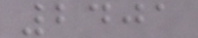2401
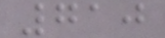710
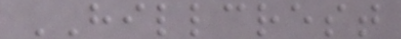HILLCREST
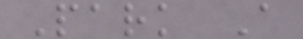Park A
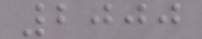2000
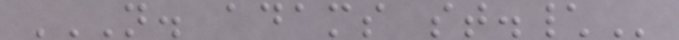N. ADAMS ST.\
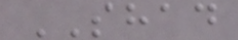SHAD
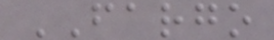FARGO
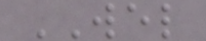WEL
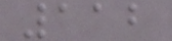112
